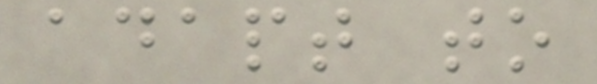adapt to
